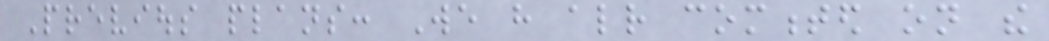Previous plans: We have already commented on the
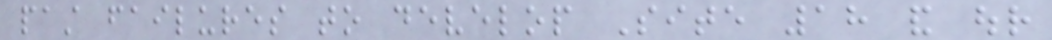past failures to develop Site 18 and our
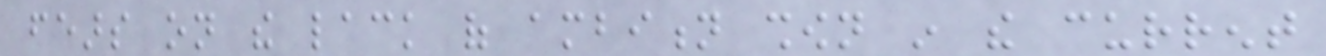fears on the lack of ambition shown in the current
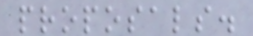proposals.
